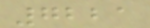7221
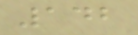142
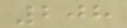208
